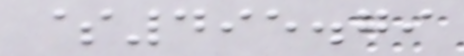$495.79
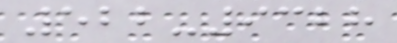522-9328
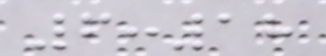6:18
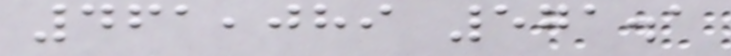461,089 571.1
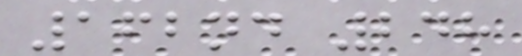162nd 248
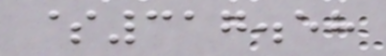$317.58
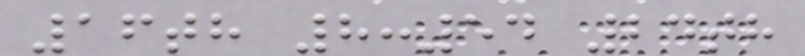16th 8:54 24th
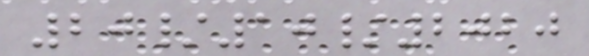20/10/2020
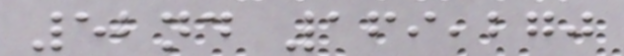52nd 169,270
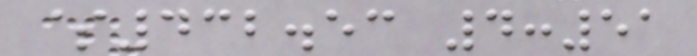$432.53 4:51
